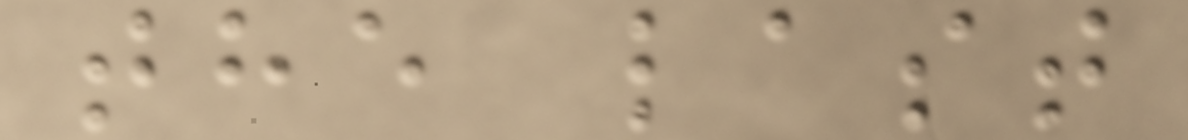the last
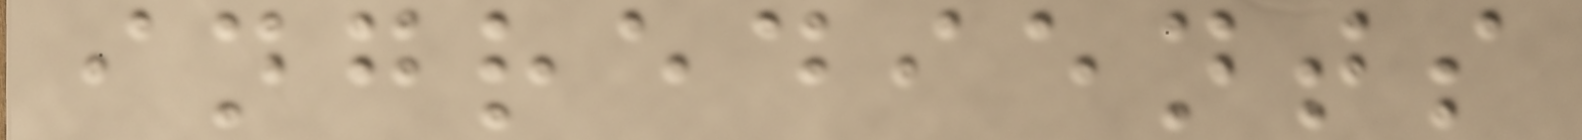ingredients
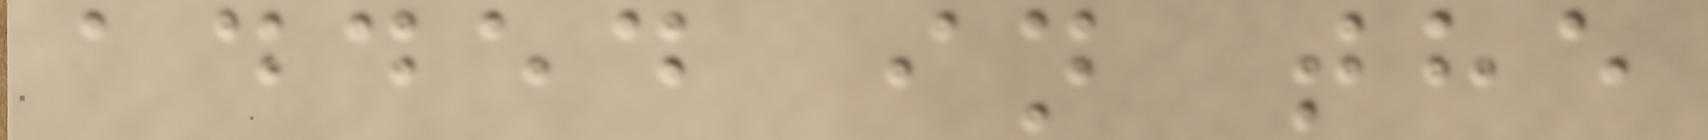added in the
